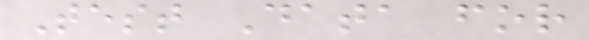Test Data for
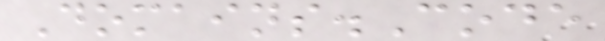Domains.Code
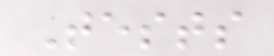Tests
